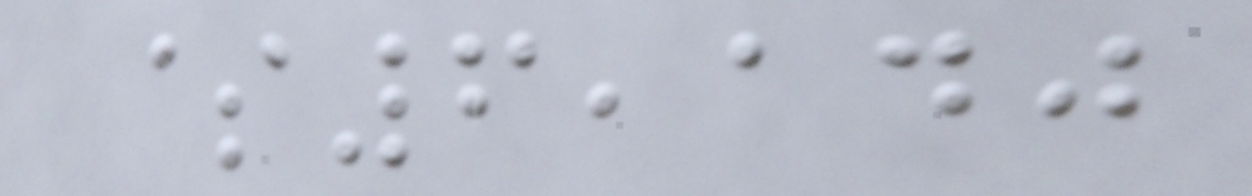$6,140
